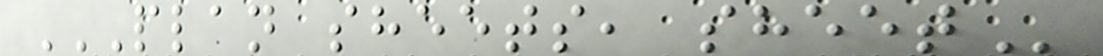PLAN SHEETS, SHEET
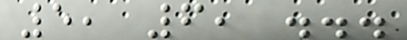5, 6, ...
